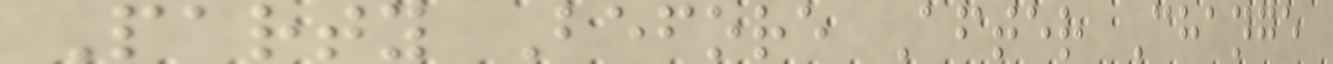Party Before After Change
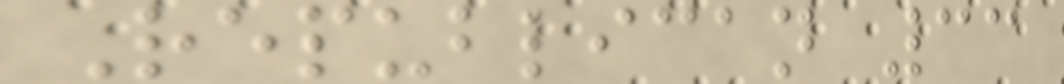Republican 33
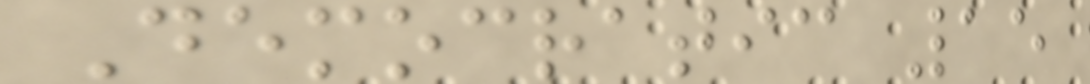Democratic 15
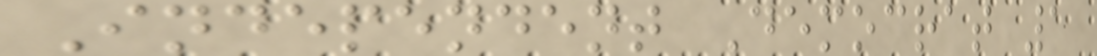Independent Democrat 1
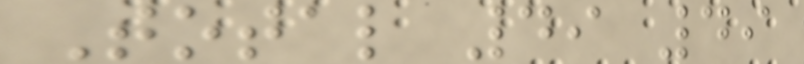Total 49 49
